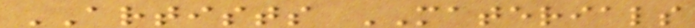ARTISTS MATERIALS
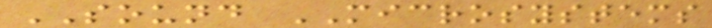SOUND MICROSYSTEMS
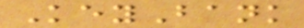KeyBank
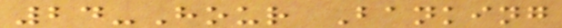24-Hour Banking
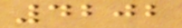4202
